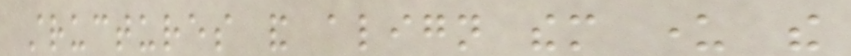structures and align them under the
